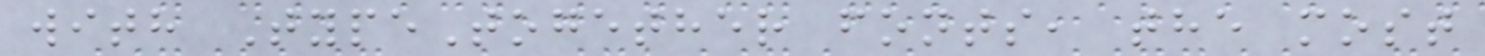with TypeTogether fonts, the most
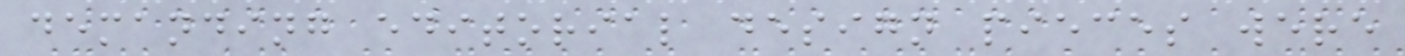demanding editorial design pieces were
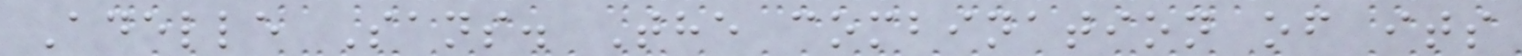Adelle Sans. The combination of its
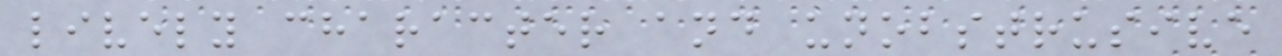lively character and unobstrusive
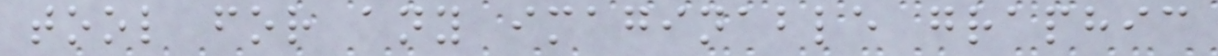tool for any imaginable graphic
